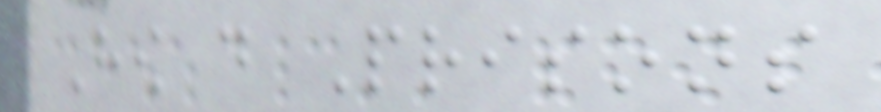How do Prisons
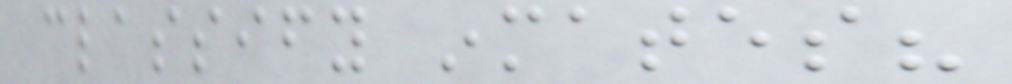classify inmates?
